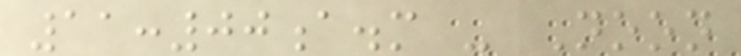11:00a.m - Noon
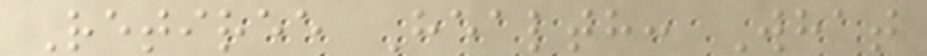Retiree Health: What
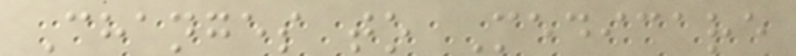Changes to Medicare
